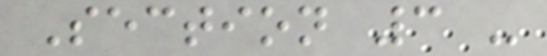Section 3 -
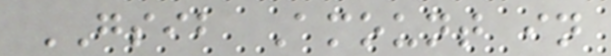GSIB Amount in
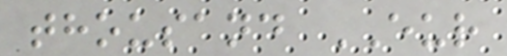thousand EUR
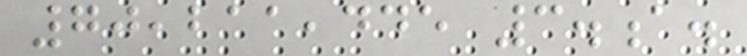70,211,445 3.a.
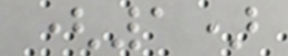(1)
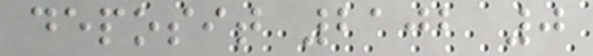deposit 2102 0
